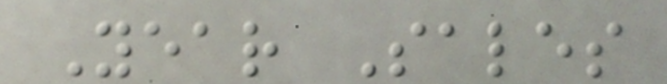Year Sales
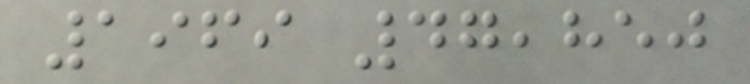1969 47,850
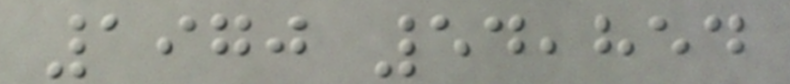1970 54,854
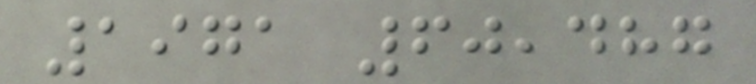1971 60,487
